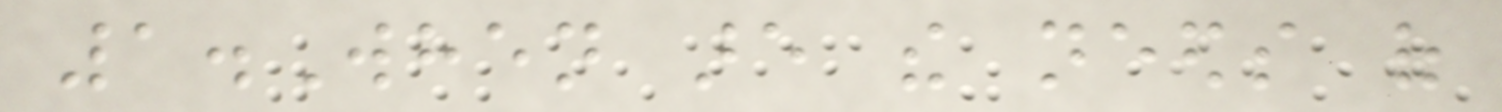1.When are the needs of
